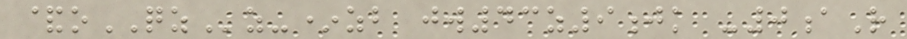&oQZz-*zb jw43z9jk -0aR
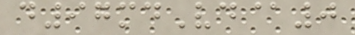d97mdVd@0
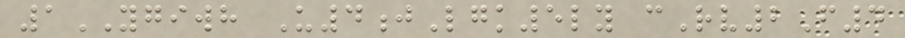1YGIWH U4jLgk5ly cRv2F4
